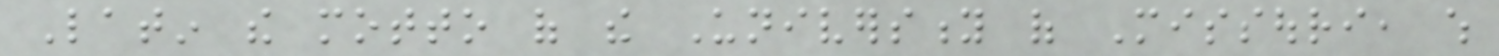Latin the motto of the University of Missouri, which
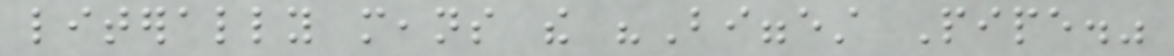literally means the "Biggest Pipe."
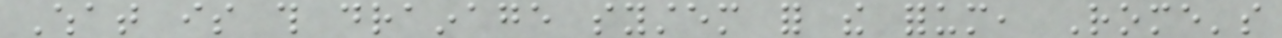What is this drainage system for the forum, Rome's
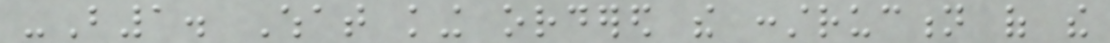-B1. What king ordered the construction of the
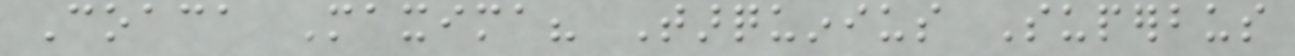Coaca Maxima? Tarquinius Superbus
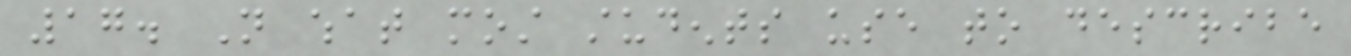17. Not what most students use to describe
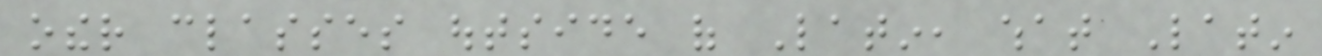other classes outside of Latin, what Latin
